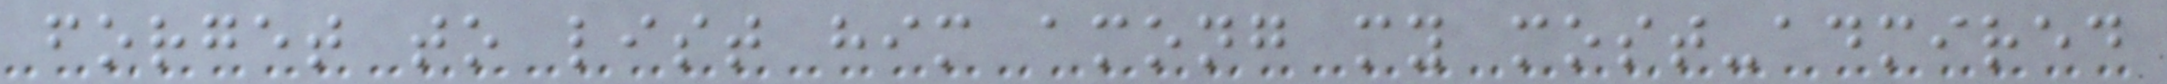forget to list him among my most-admired
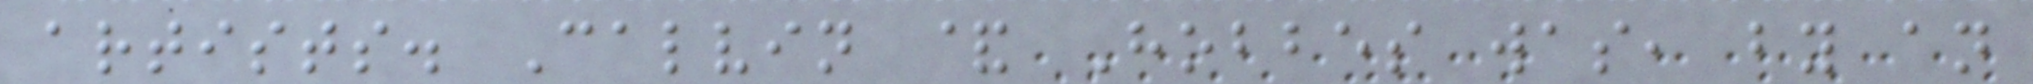artists. Calvin & Hobbes was, by an
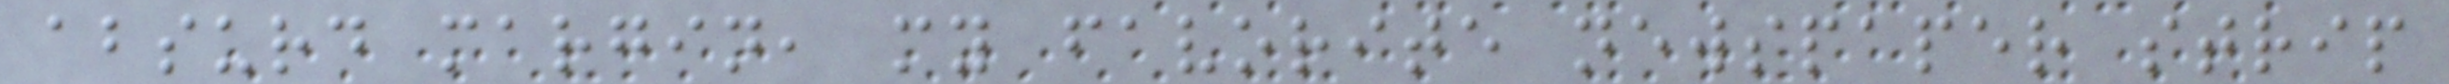absurd margin, my favorite newspaper strip
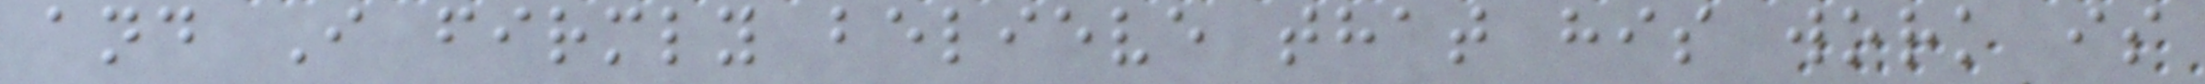and I firmly believe that his work is
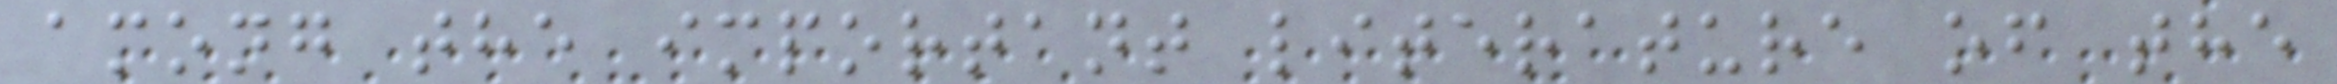among the important literature of the
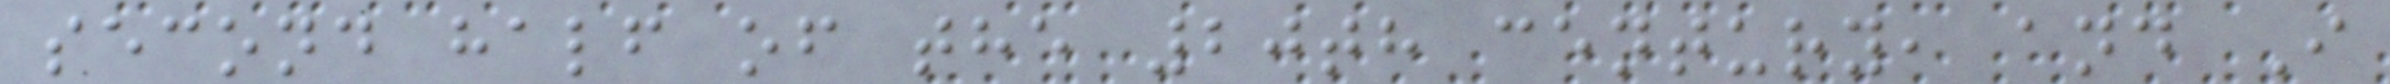second half of the 20th century, and I
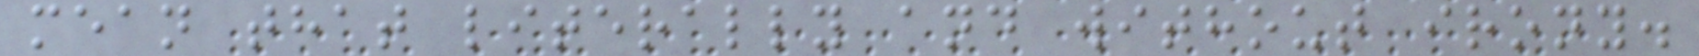mean that literally and without irony.
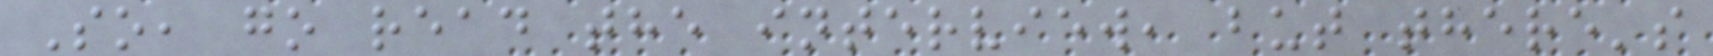So, go read the interview, but there's
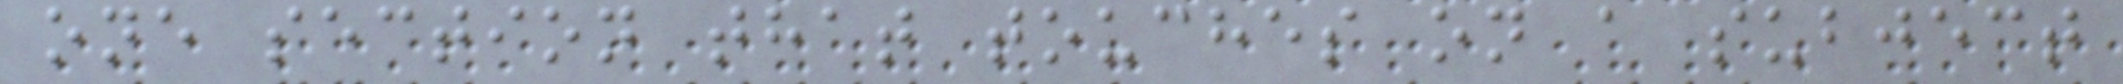one section that touches on a subject
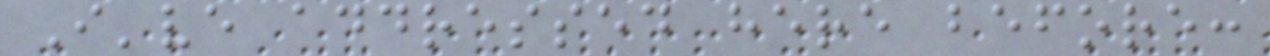I've addressed here before:
